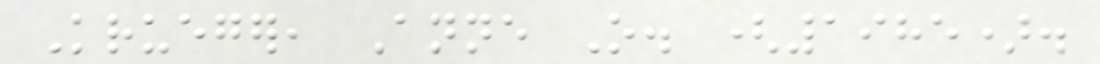Krueger, Anne O. (1985).
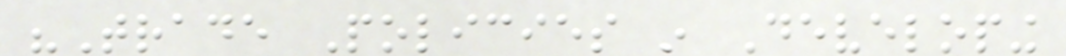"Trade Policies in Developing
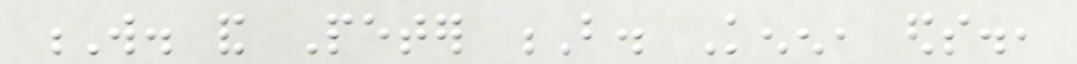W. and Peter B. Kenen, eds.,
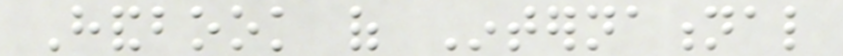Handbook of International
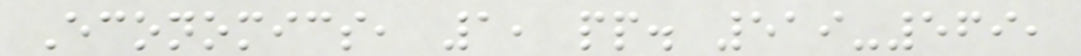Economics, 1, pp. 519-569,
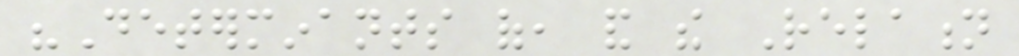"Determinants of, and the Relation
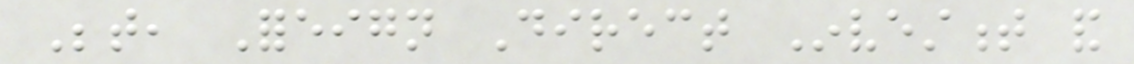Between, Foreign Direct Investment and
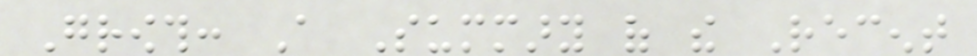Growth: A Summary of the Recent
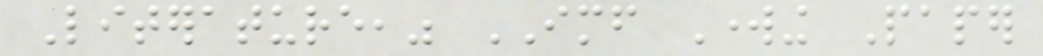Literature," IMF Working Paper
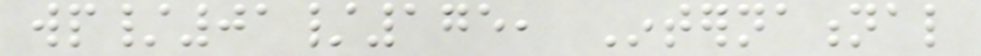wp/01/175, International
